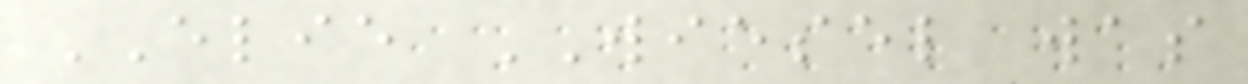ELIE WIESEL was
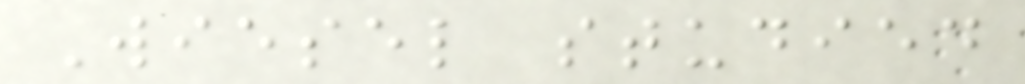Wiesel studied
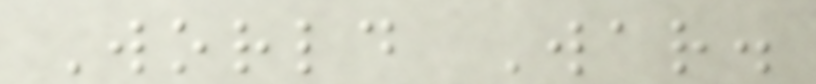World War.
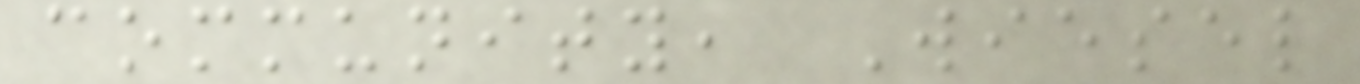community, Wiesel
